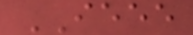IEEE
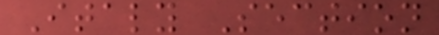Italy Section
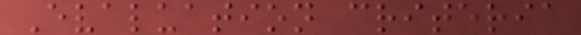Evaluation criteria
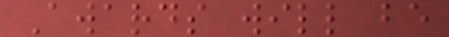Awards will be
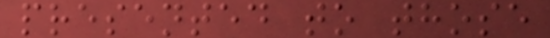presented to those
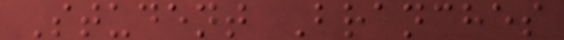Student Branches
